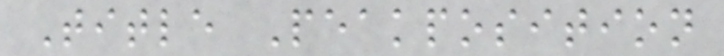Title Peakposition
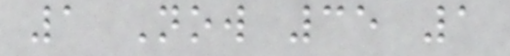1 Now 35 1
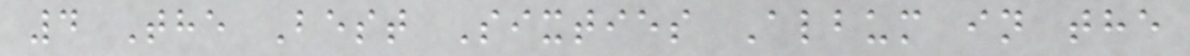4 The Best Sixties Album in the
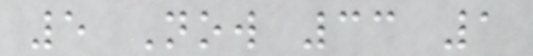5 Now 33 1
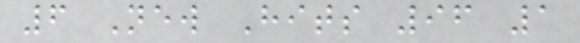6 New Hits 96 1
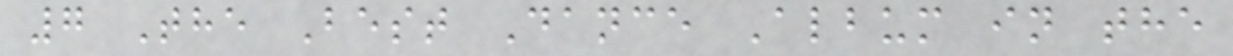7 The Best Dance Album in the
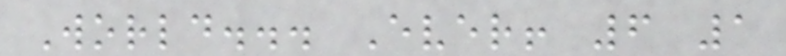World... Ever! 6 1
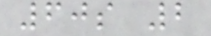60s 2
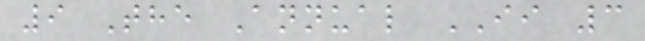9 The Annual II 3
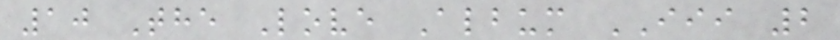10 The Love Album III 2
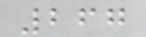267
